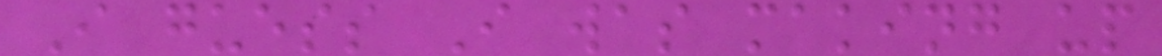I guess I was making up
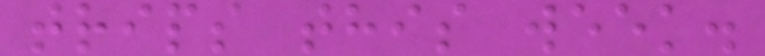trips this week.
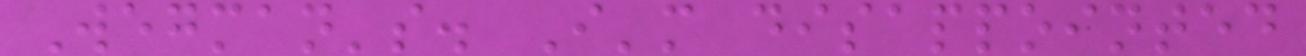Wegman's. I'm disappointed
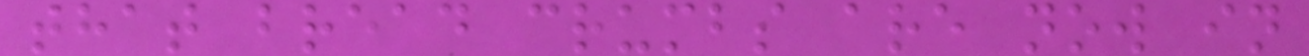that bread crumbs are now in
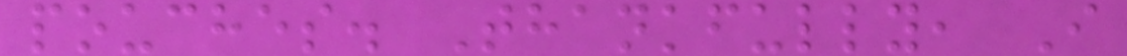pouches. Thankfully, I
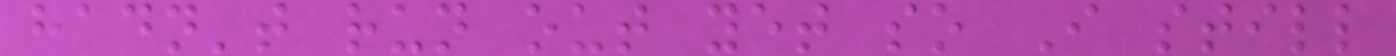hadn't run out yet so I still
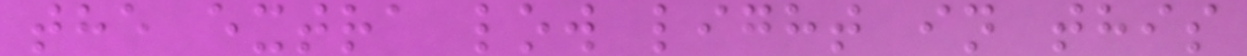the extra low light in this
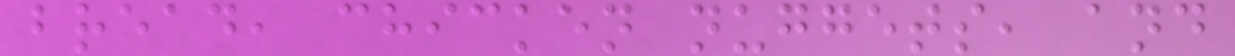bread, chicken nuggets, and
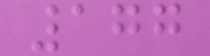177
